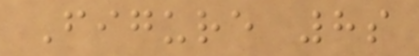Figure 8s
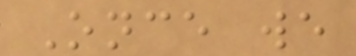Once we
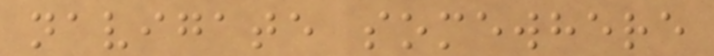navigate somewhere
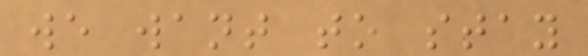we want to stay
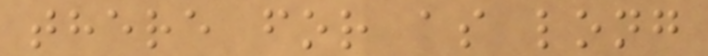there for as long
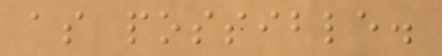as possible.
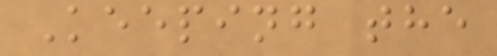Keeping the
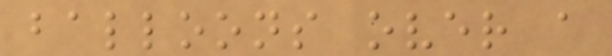balloons over a
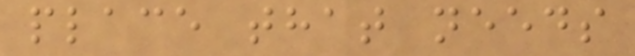place that needs
